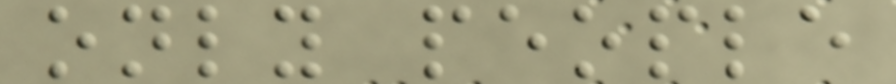only people
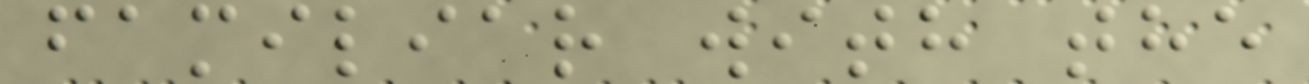familiar with the
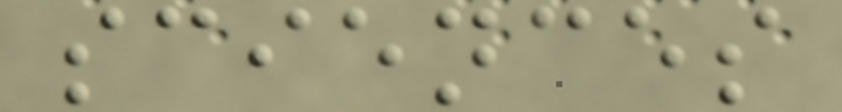sciences
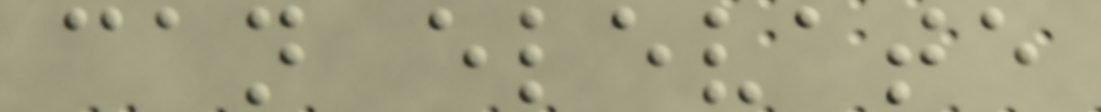can elevate
